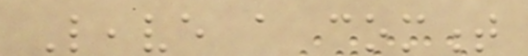Leave a comment
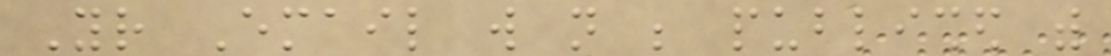Your Email will not be published with
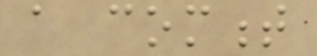a comment
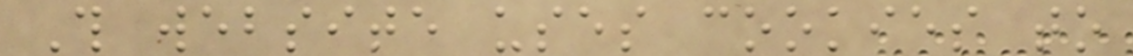This website uses cookies to
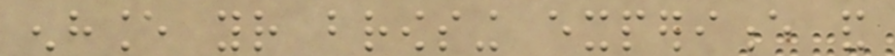enhance your browsing experience and
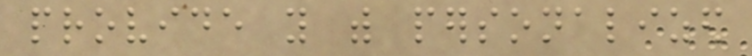provide you with personalized
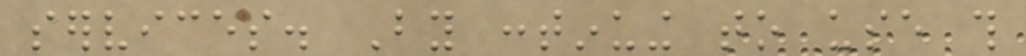services. By continuing to use this
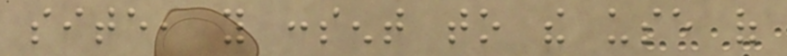site, you consent to the use of
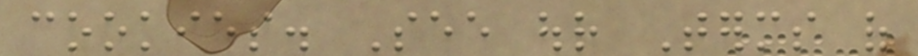cookies. See our Terms of
